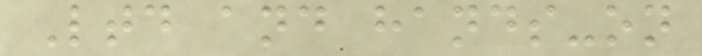Ltd and hands-on
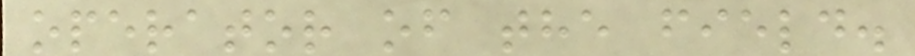operator of the field.
